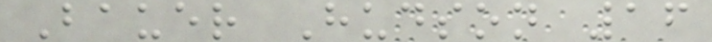Bauer Hudson 16
